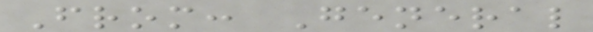From: General
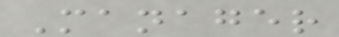Manager
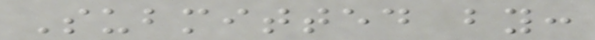Submitted by:
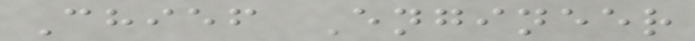Chief Engineer
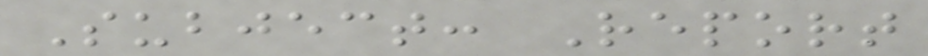Subject: Report
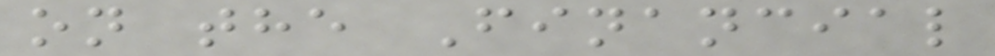on the Financial
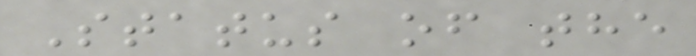Status of the
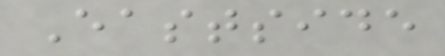Eastside
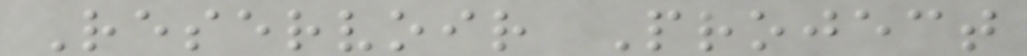Reservoir Project
